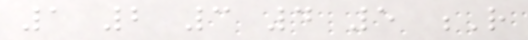1 2 3 4 5 R
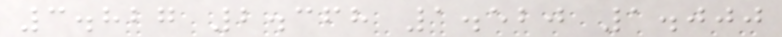3.827 2.368 1.520 1.000
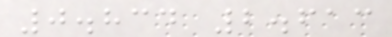0.834 2.613
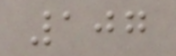107
